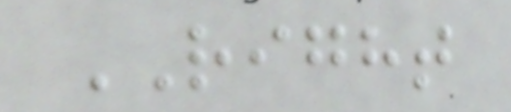RIGHT
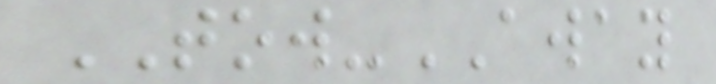TOW-AWAY
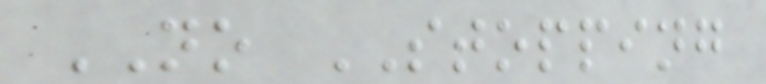NO STOPPING
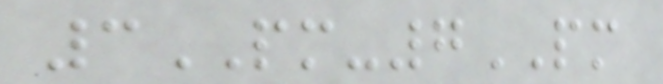3PM-7PM
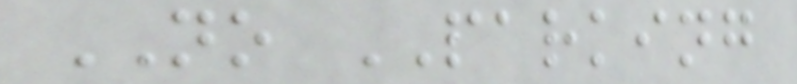NO PARKING
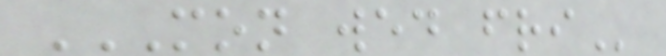MON WED FRI
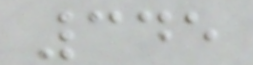345
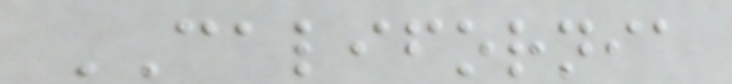CALIFORNIA
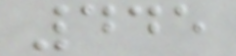445
